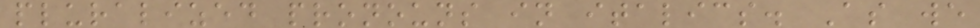pluralized pronouns in italics. As we
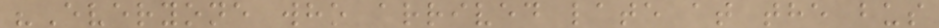"Everyone who arrived late at the bus
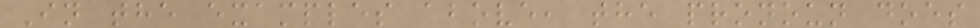In the examples above, the pronoun does
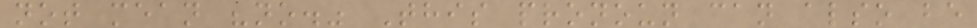not mean "no." This pronoun can also be
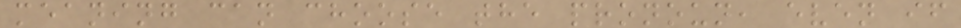meaning can choose the pronoun, even if
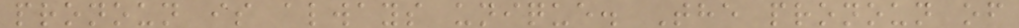pronoun is always unique. The pronoun of
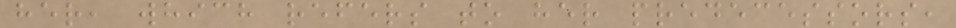her, which refers to her predecessors,
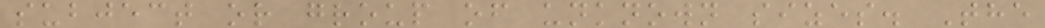subject or group of unknown sizes. The
